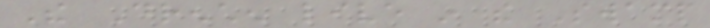The Drenchen live in the Swamp
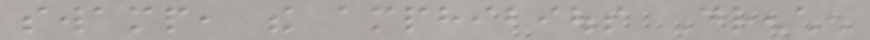swamp, the amphibious Drenchen
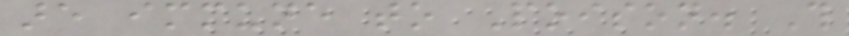are immune to Poison. This
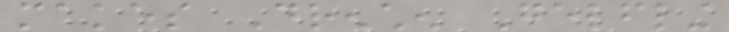makes Drenchen Gelfling
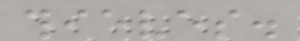thieves.
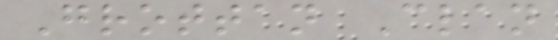Grottan Clan
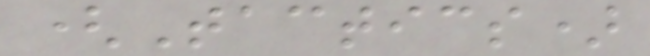(Tactics)
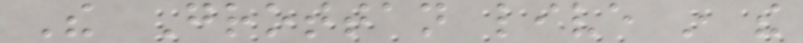The Grottan live in the
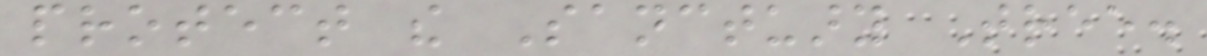protect the Sanctuary Tree.
